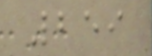259
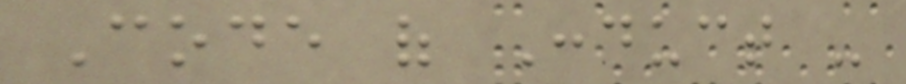Code of Conduct -
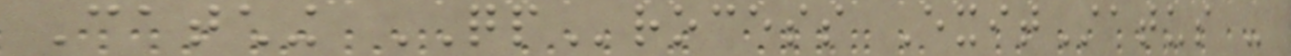Catching QProcess ExitStatus -
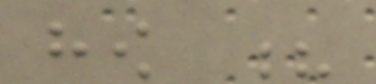how ?
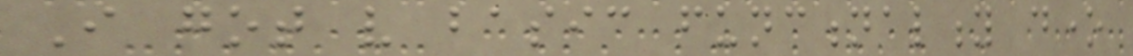I got very basic functionality done
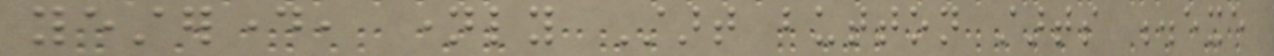yesterday, namely Start button starts .exe
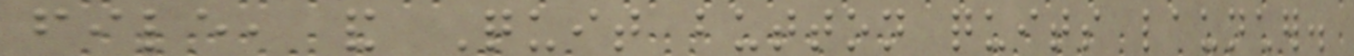file, and Quit button quits launcher.
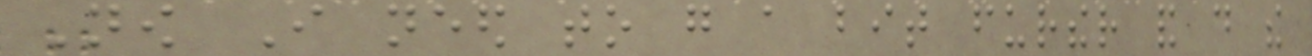Now I need to go a bit further and do the
